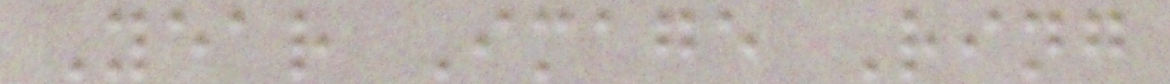Year Image Ring
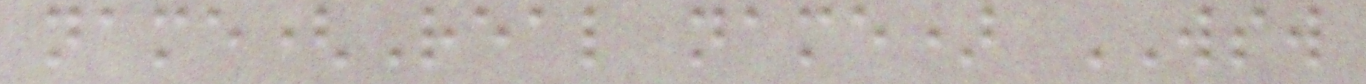name(Real name) WSW
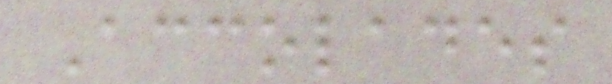Accolades
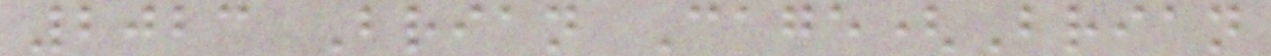2023 Brian Cage(Brian
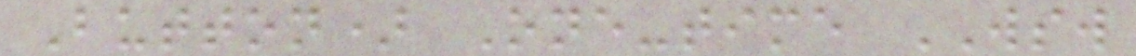Button) One-time WSW
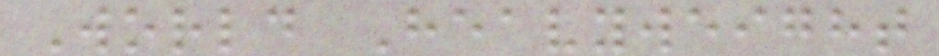World Heavyweight
